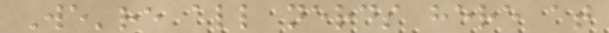We're all nerds here at
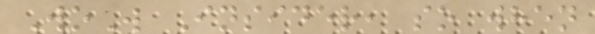WoW Insider, so when
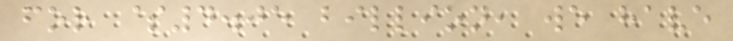for $4.05 billion, we have
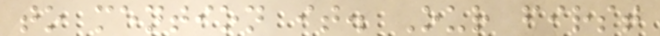to mention it. Our first
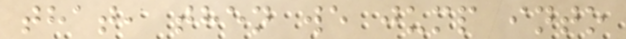that, then we jump into
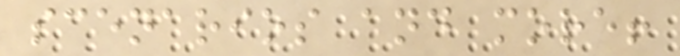scenarios and more!
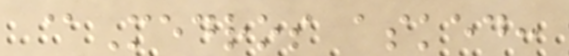@Medros asked:
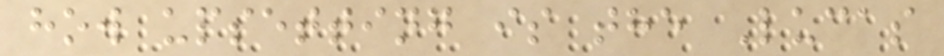how upsetting is the Lucas
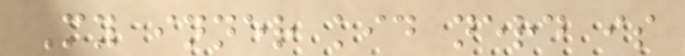My inner kid nerd is
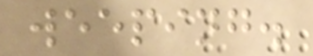weeping.
